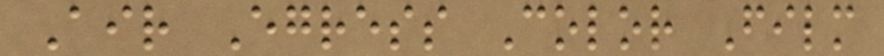Air Egress Color Film
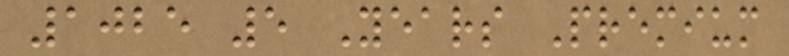1025 5 Years Premium
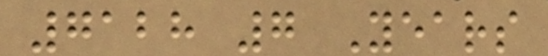7128 7 Years
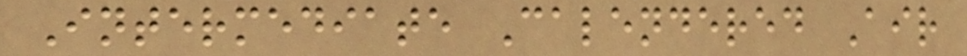Intermediate Calendered Air
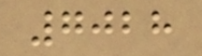7028
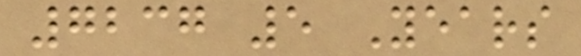7237 5 Years
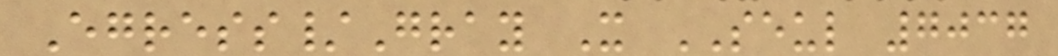Egress/Gray X SEUL 7037
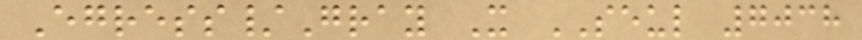Egress/Gray X SEUL 7038
